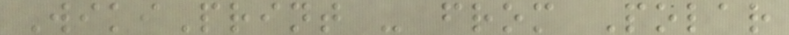WikiPrint - from Polar
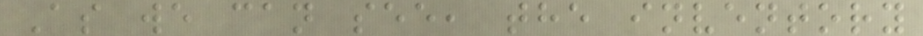As we can see, the inventory
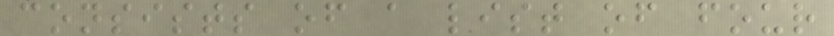consists of a list of four
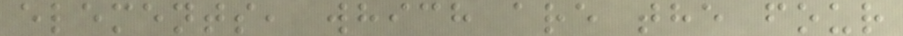elements, which are the four
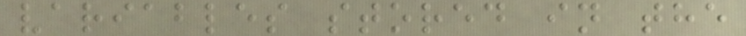variables stored in the
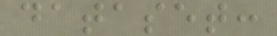dataset:
